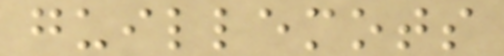guillemots
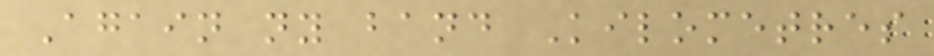Again ny band Kilometres
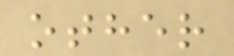other
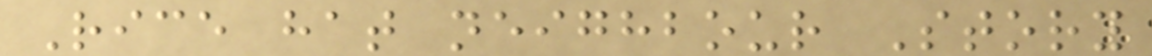Rice hat neighbour Story
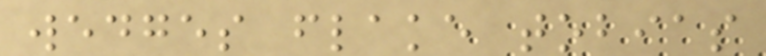wedges flake tobias
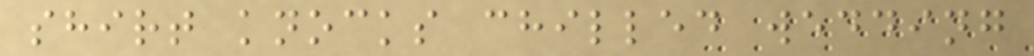shirt knocks chilled wedding
